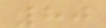80
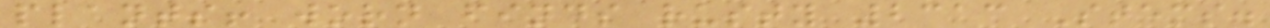plants! worn finds rusty 2313 Stems.
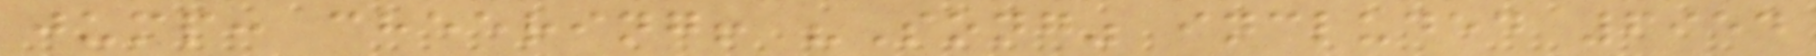jump: cheering! "Song" included 6954
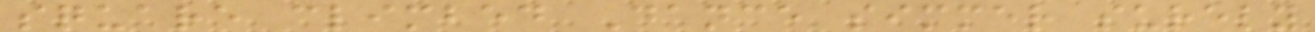square climbed Dance simmer surely
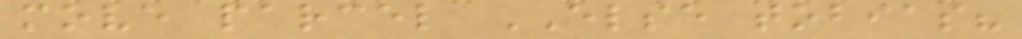move parcel ELSE tobias?
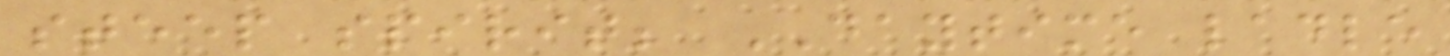steep spirit; DAYTIME ladle
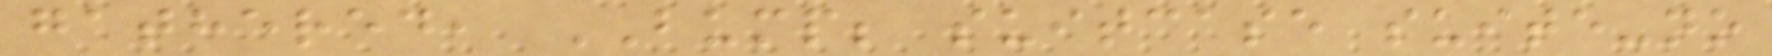gathered, BUMP; suitcase suite-no
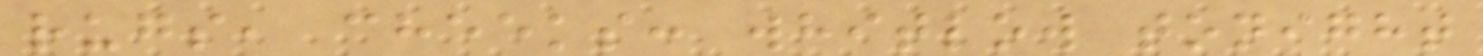rugs, cheeks: whitlow tonight
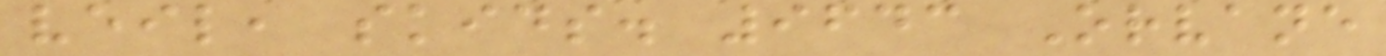veil, skids. 9643 Orvane
